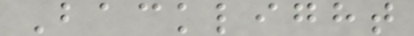Backlight
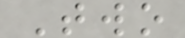Two
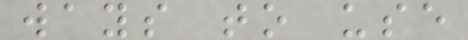ways to use
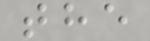the
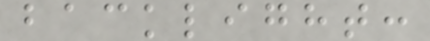backlight:
